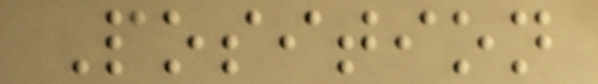Position
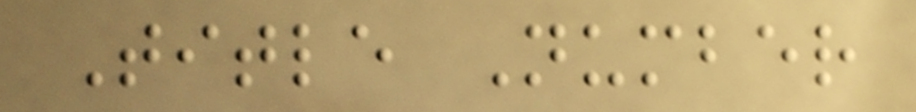Title Number
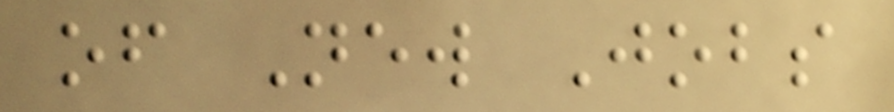of New Jobs
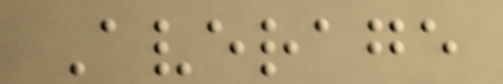Average
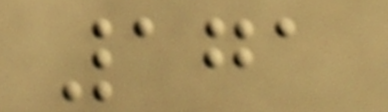171
